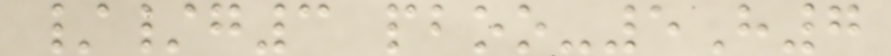//g3 pboo-5H7
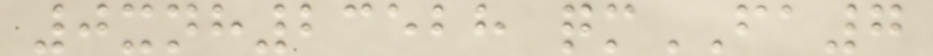0xnh23528 qmFA7
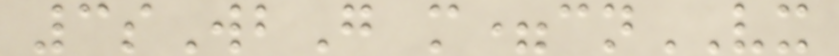3sWbG m=cnVX
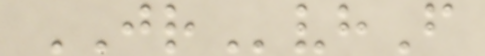JRvhF
